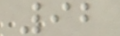92
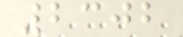2302
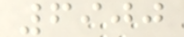6900
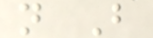n B
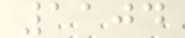1104
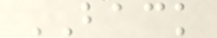BACK
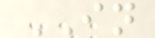IN
